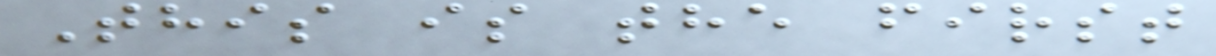This is the first
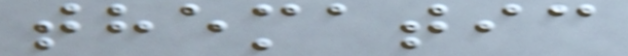thematic
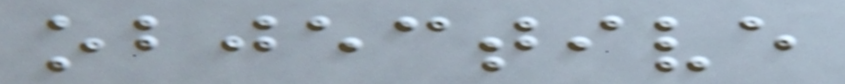objective
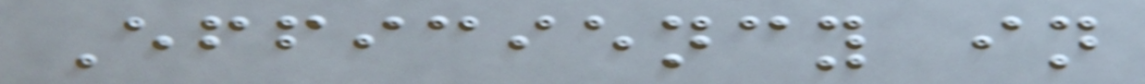Efficiency in
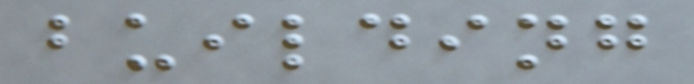building
